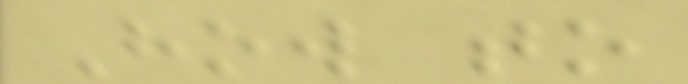How to
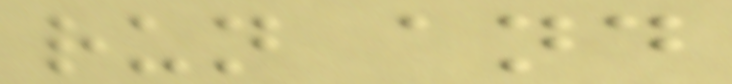run and
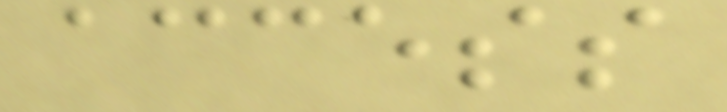access
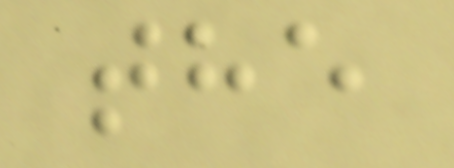the
